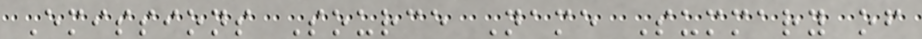Emissions Source Name Summary of
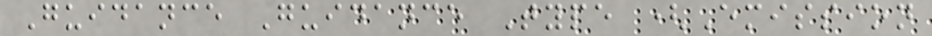Guidance Guidance Type (Emission
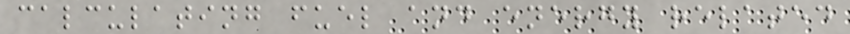calculating fuel and energy related
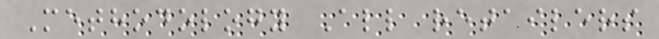Methodology All retailers
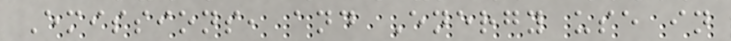Emissions, and Energy use in
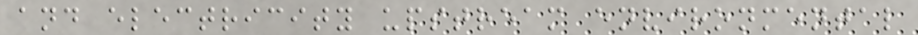and electricity upstream environmental
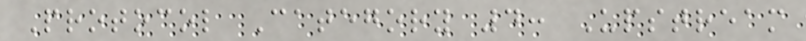Protocol Category 4: Upstream
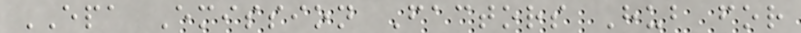EPA Emission Factors Hub for
